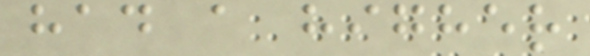had a higher
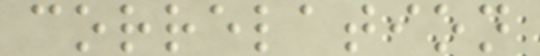correlation
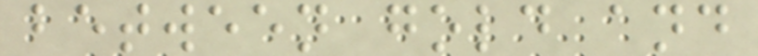between gold and
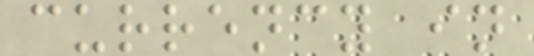currency in
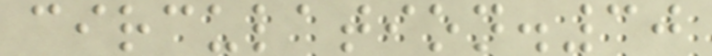circulation.30
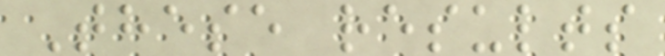These results
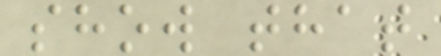show that
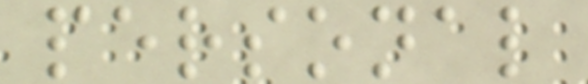personal
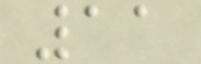11
